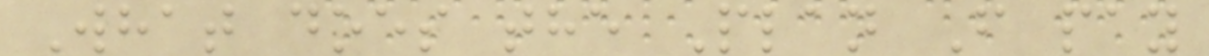What does the Plan F pay
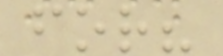for?
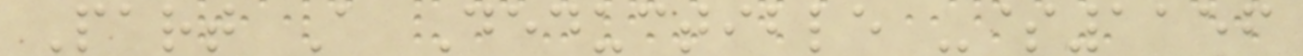Part A Deductible -$1156
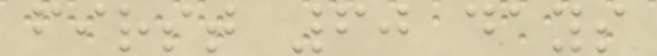first 60 days
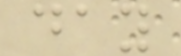day
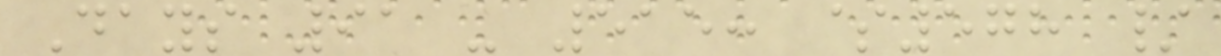Days 91 - 515: $578 /
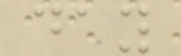day
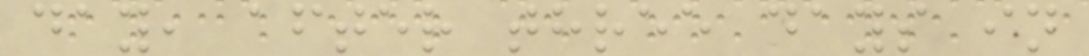day, after three days in
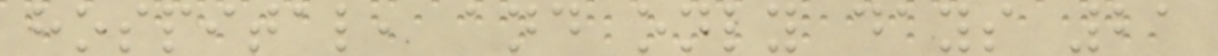hospital, and only days 21
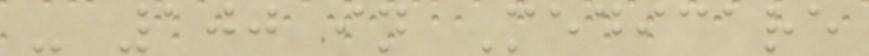- 100 in Medicare
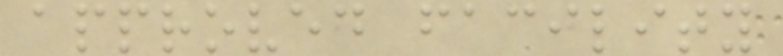approved facility
